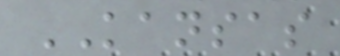KANSAS
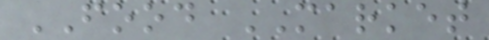FOOD MARKET
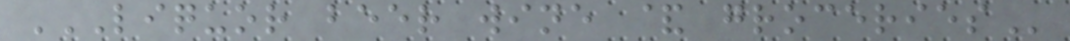LIQUOR BEER WINE & GROCERIES
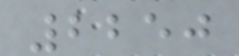2250
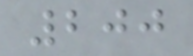200
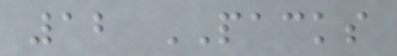12 PACKS
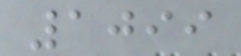1099
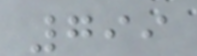799
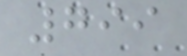799
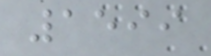1599
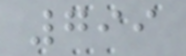799
